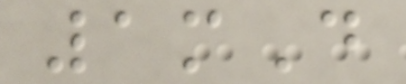1mD
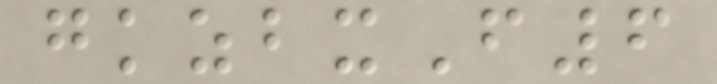gkzbxF6
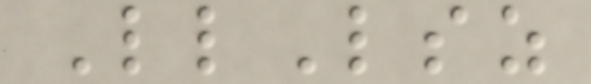LlLsz
